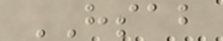HSAB
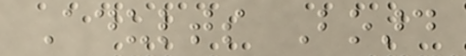Adults Board
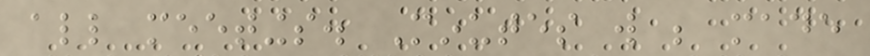all meetings. Minutes will be made
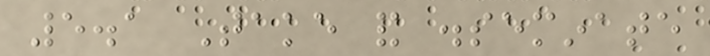5.1 Take and disseminate
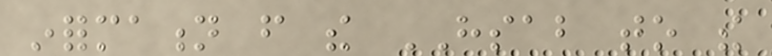information from the HSAB to the
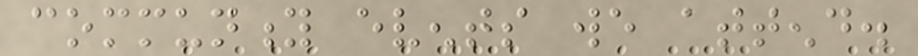community events we attend.
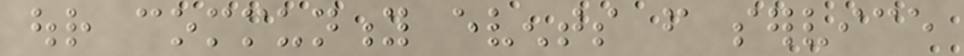our community events from service
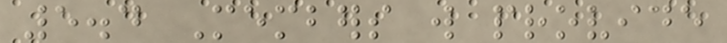5.4 Members will provide
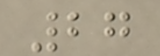27
